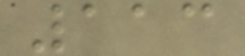113
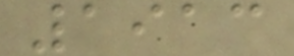1913
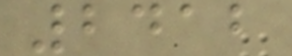2412
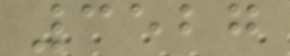3527
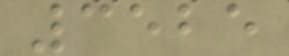3525
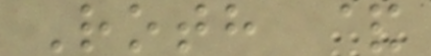Roth &
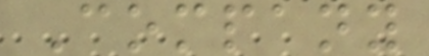Company
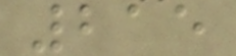215
